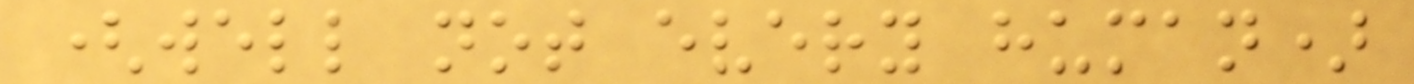(well not every human)
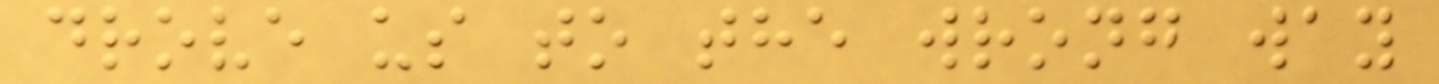drove us to the wrong way
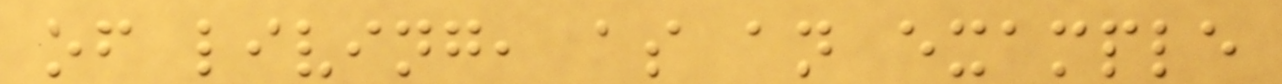of living, as an example
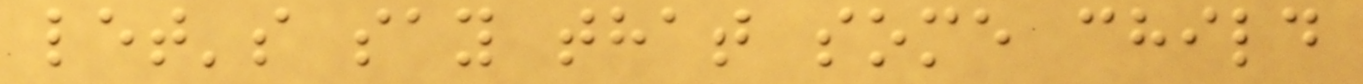let's say that some child
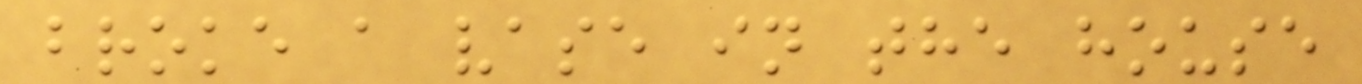broke a vase in the house
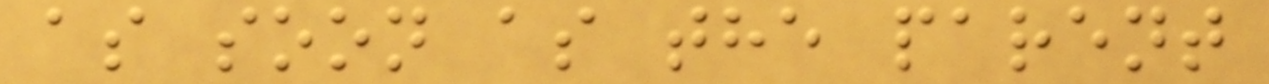as soon as the parent
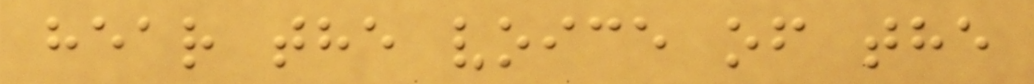hear the voice of the
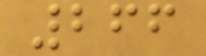266
